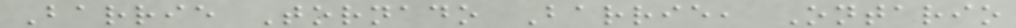Barrie Tornado Barrie, Ontario
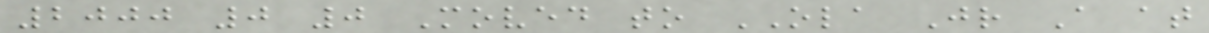2000 0 0 Moved to OLA Jr A at
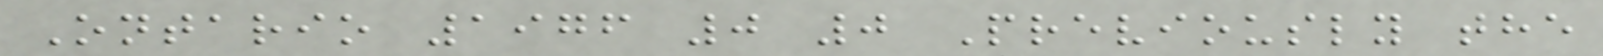Ontario 1976 0 0 Previously the
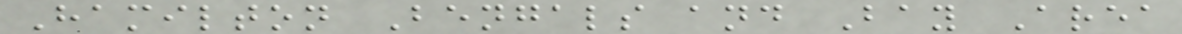Hamilton Bengals and Bay Area
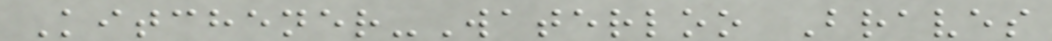Kitchener-Waterloo Braves
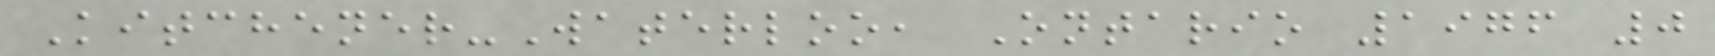Kitchener-Waterloo, Ontario 1976 0
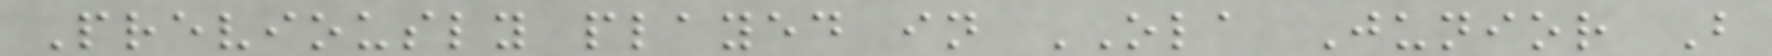Previously played in OLA Junior B
